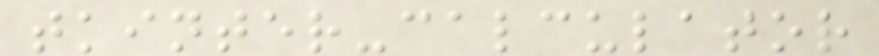tkinter-calculator
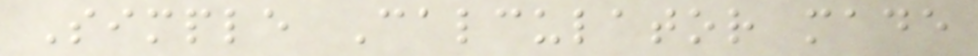Simple Calculator made
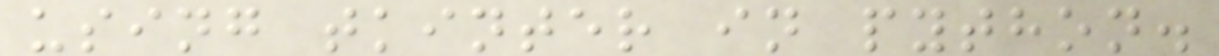using tkinter in python.
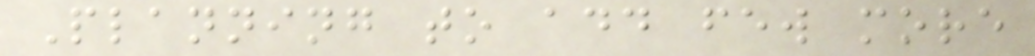Planning to add few more
